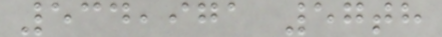534,971 57th
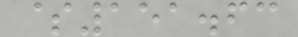$151.63
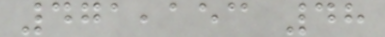471,153 48
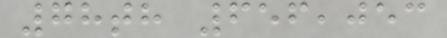78th 656,053
